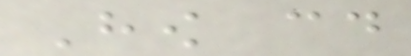How could
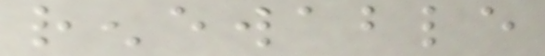renewable
